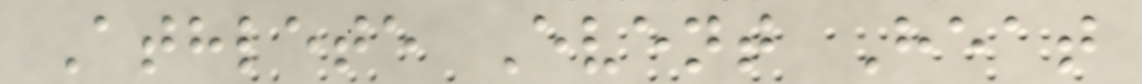Athlete Event Heat
